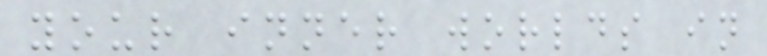your inner worlds in
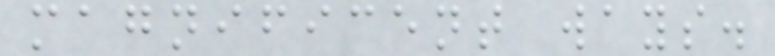magnificent ways.
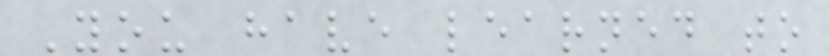You have learned to
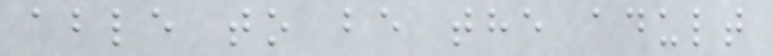able to be the adult
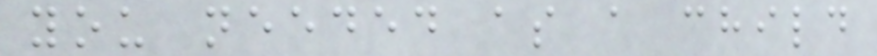you needed as a child
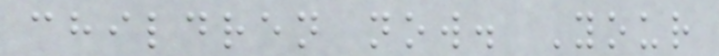children now. Your
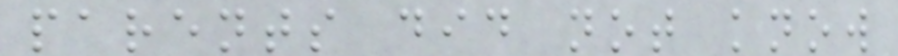parents did not know
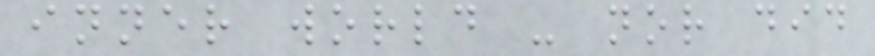inner world - nor did
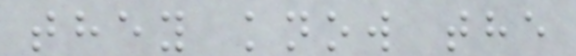they know the
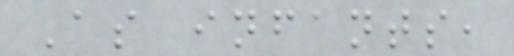As infants,
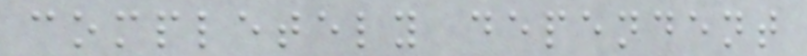completely dependent
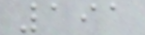191
